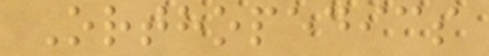Orthopedics
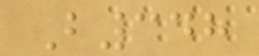B348
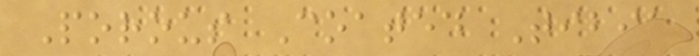Porous Coated Tibia
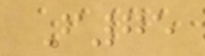F75
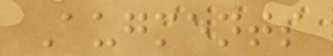Augments
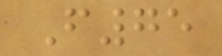F75
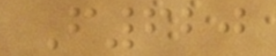F620
